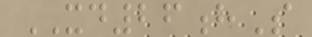XD26hS
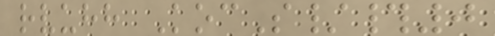rvuhh KocS/#0
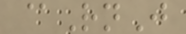@RnJ
